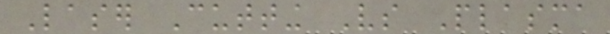Laser Cutting Vs Plasma
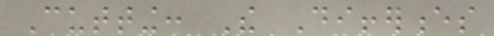Cutting: The Differences
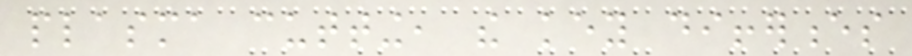plasma cutting, the key differences
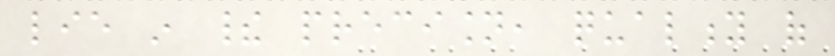lie in their precision, quality of
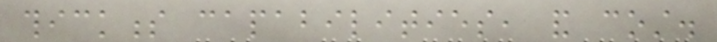thickness capabilities, and cost.
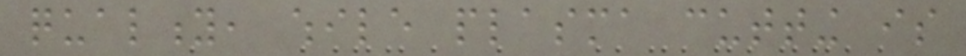quality, while plasma cutting is
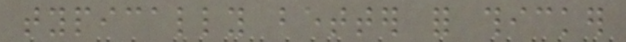typically better for thicker
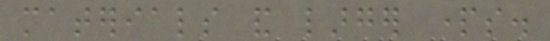materials and larger parts.
